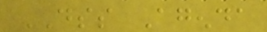DSS Agenda
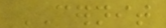CERNIT
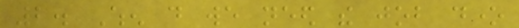2. When do we need the job done
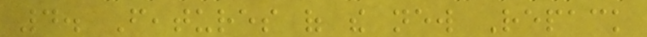4. Features of the new Repack
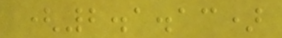(2.1.13)
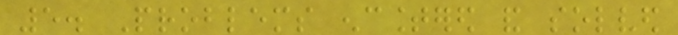5. Problems encountered and solved
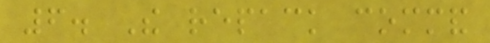6. The repack command
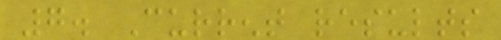7. Current results
